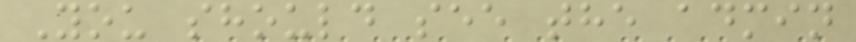You should see the admin
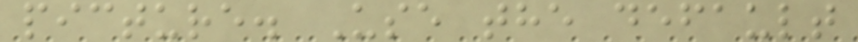picture. Use the default
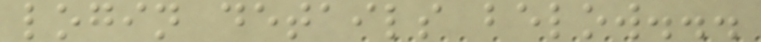login details below...
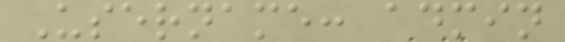Username: admin
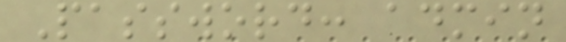Password: admin
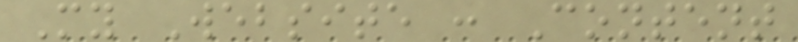My Website : Content
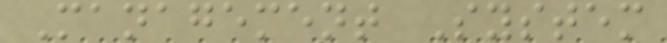Management System
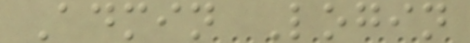Admin Login
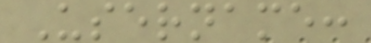Username:
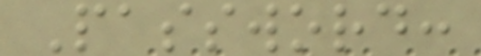Password:
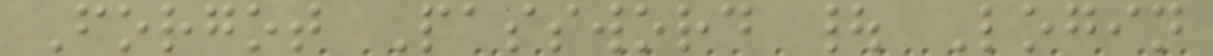Forgot Password | Login
